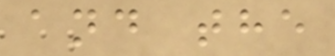and the
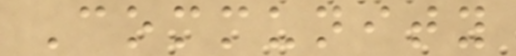Community
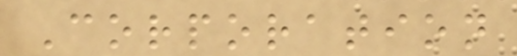Corporation
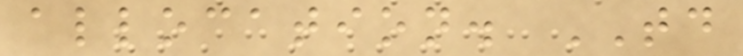allocation. TD
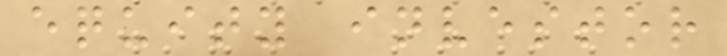equity investor
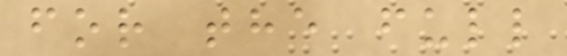for the full
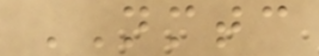NMTC
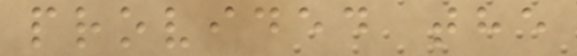provided the
